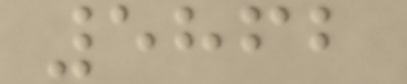5862
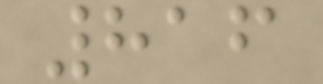816
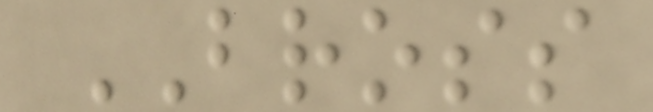BROSS
